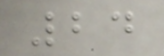24
